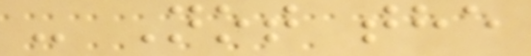- Not the
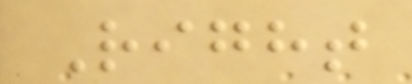Right
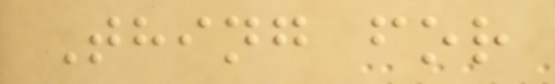Thing for
